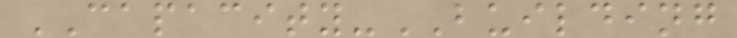CAPACITY-BUILDING
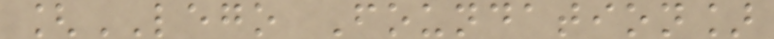[LEGO Foundation]
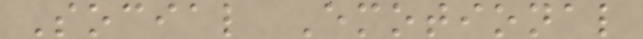Social Emotional
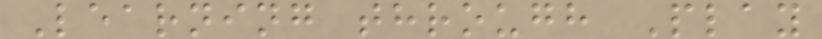Learning through Play
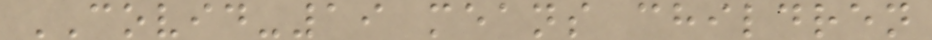COVID-19 means children
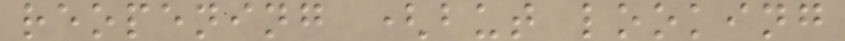reopening (but looking
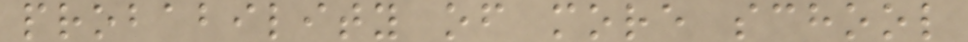probability of more school
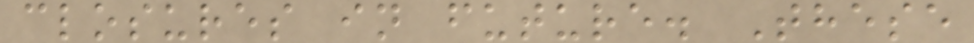closures in future. These
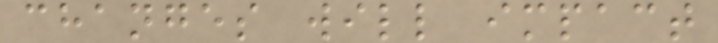changes will impact
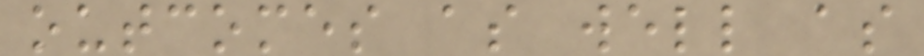outcomes as well as
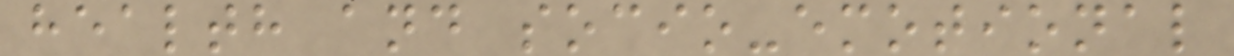health and socio-emotional
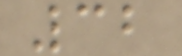32
